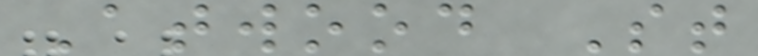Atwood St
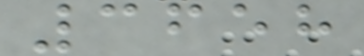3658
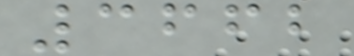3662
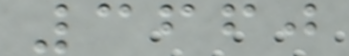3660
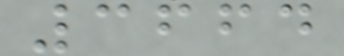3664
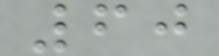60
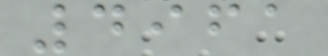4961
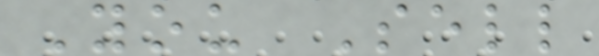You Sell
